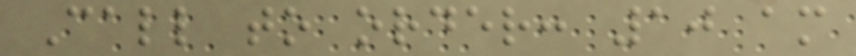Call to order: 10 am
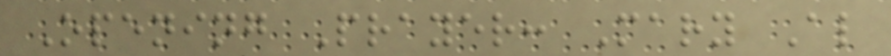Opening Prayer: Mary Al
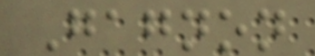Gagnon
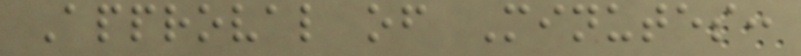Approval of Minutes:
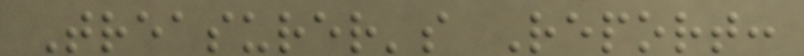Treasurer's Report:
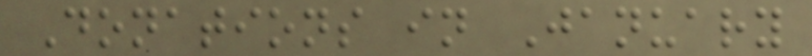Donations in January
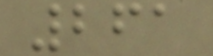261
